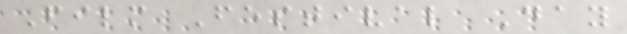Film Festival Day
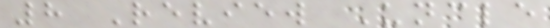8 Review Uncle
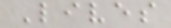Lives
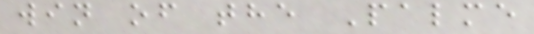win of the Palme
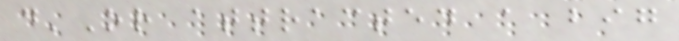d'Or attracted a big
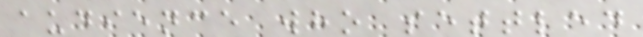audience who settled
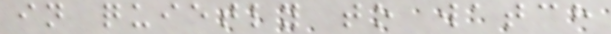in quietly to watch
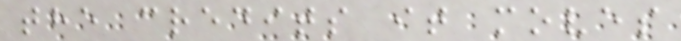the credits it moves
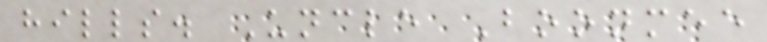hills. Uncle Boonmee
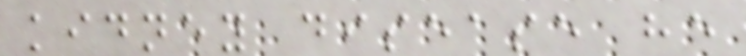kidney disease he
